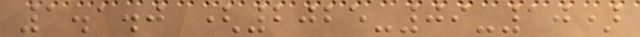1.1.0 (2025-09-10)
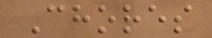Chores
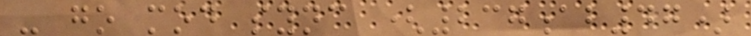- go mod sync (237ab47)
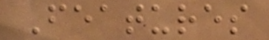Features
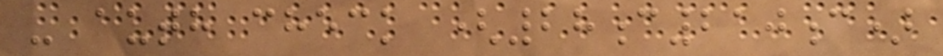- auth check (28c210c)
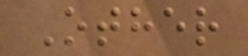Other
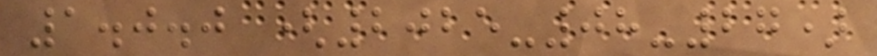1.0.0 (2025-08-27)
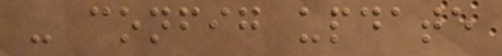- config update
